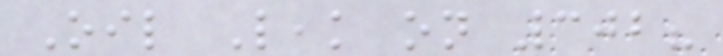Oil Leak on 302?
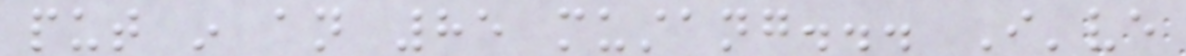put in an 85 mustang... I've
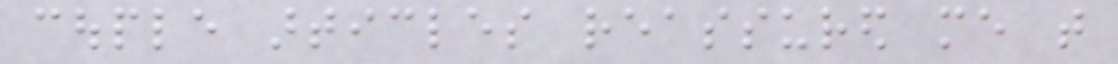couple articles reassured me that
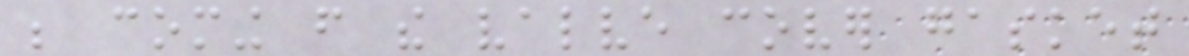be coming from the valve cover gasket
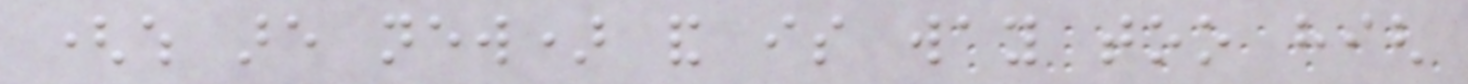(which are new) and is way too high
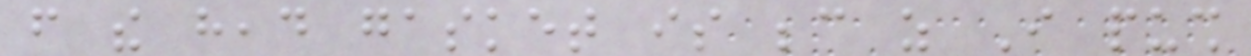from the head gasket is because as I push
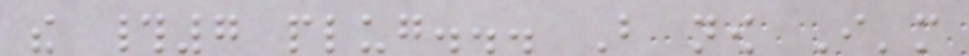the #7 plug... But now I'm
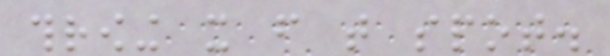throwing it from that spot.
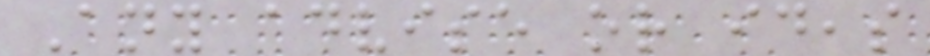Any advise or ideas
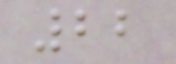22
